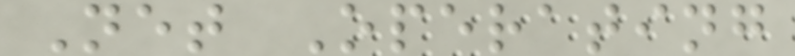Net Operating
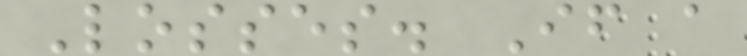Losses. If a
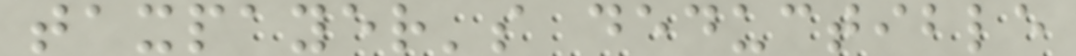taxpayer's deductible
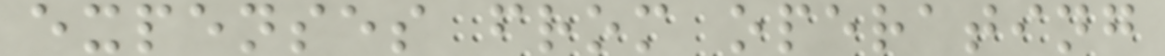expenses from operating
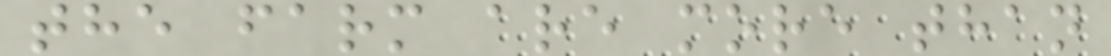the farm are more than
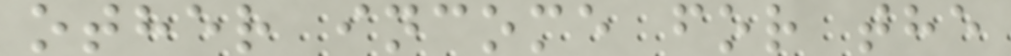other income for the
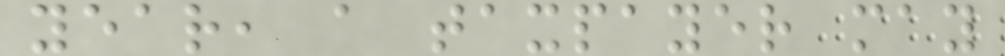year, a taxpayer may
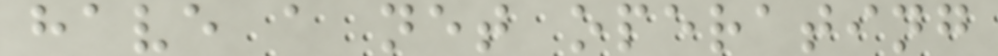have a net operating
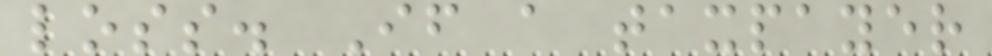loss. If a taxpayer
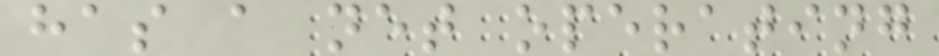has a net operating
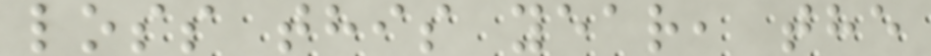loss this year, the
